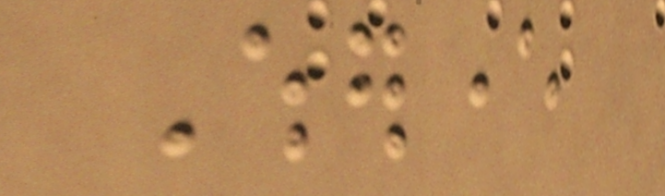Wherever
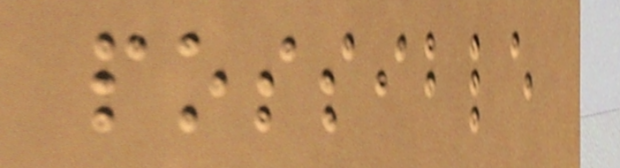possible
